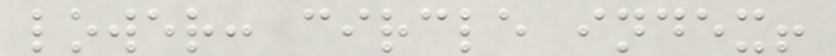lower: circle index!
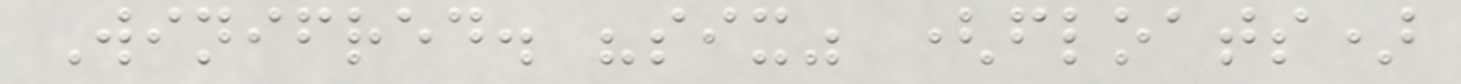Winifred. "six" (floats)
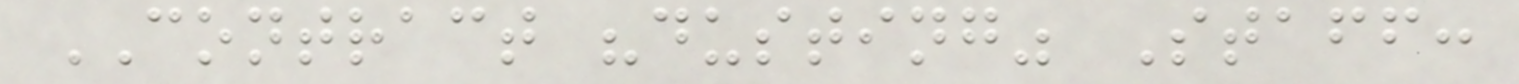CONTRACT "dusting" Staff:
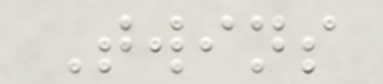Twins
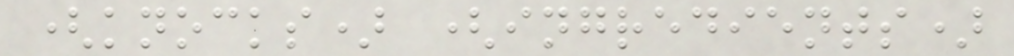(knocks) (ingredients)
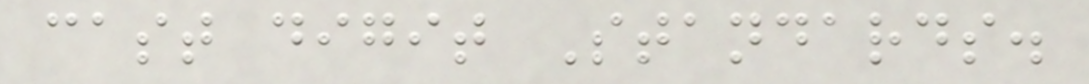cast digit Standards.
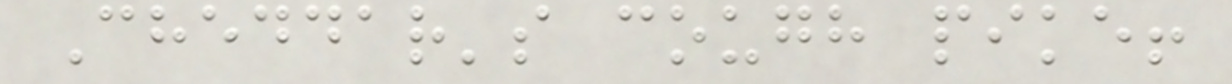Cheddar's cough pike!
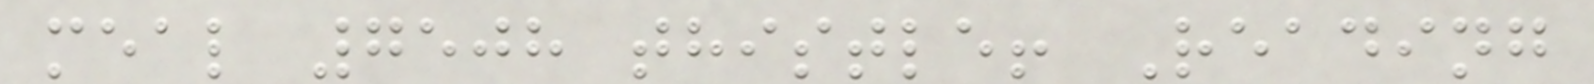meal 7508 thistle! Reading
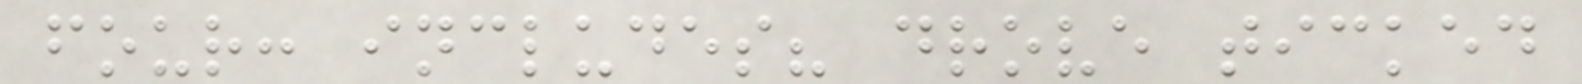four: includes? drove ticked
